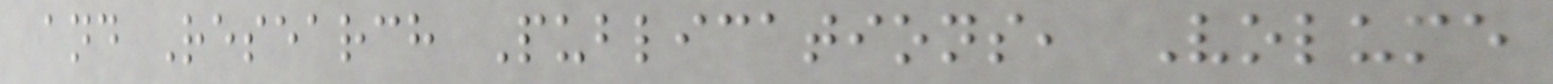and Research Publications, Volume
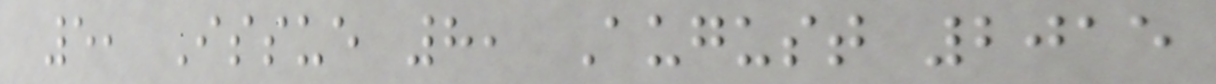5, Issue 8, August 2015
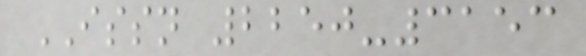ISSN 2250-3153
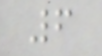6
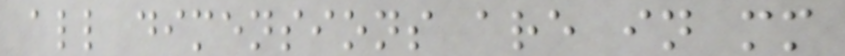all dimensions are in mm
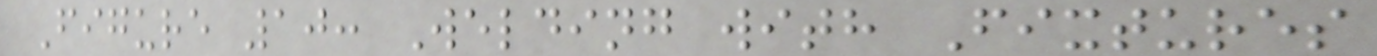Figure 10: Welding with Fixtures
